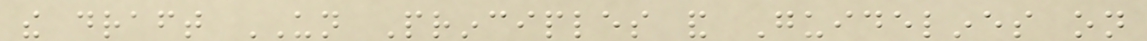the draft UN Principles and Guidelines on
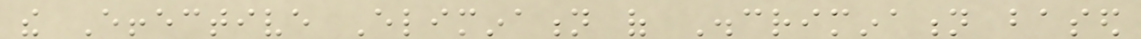the Effective Elimination of Discrimination based
